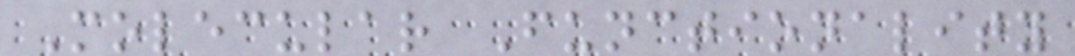Molecular Functionality
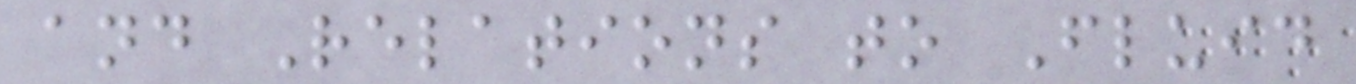and Relations to Fluid
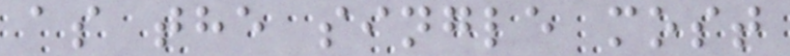as the single most
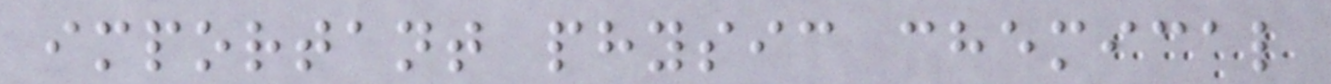important physic chemical
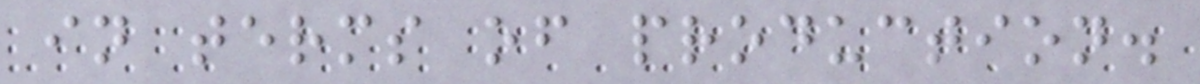in terms of production.
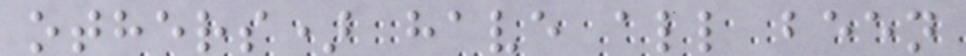others) have all been
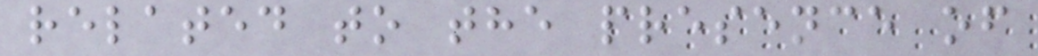related to the presence of
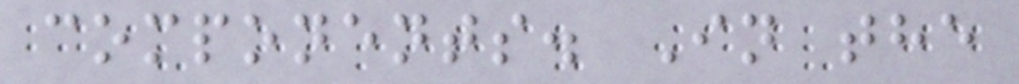components. In the
